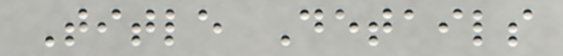Title Details
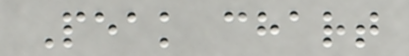Peak chart
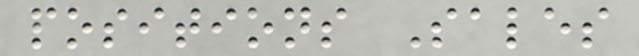positions Sales
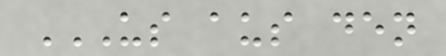US AUS DEN
